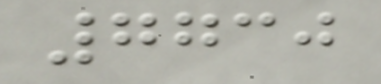7730
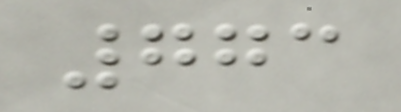773
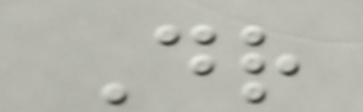Dr
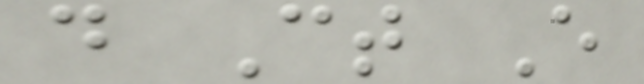d Ct E
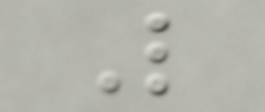L
